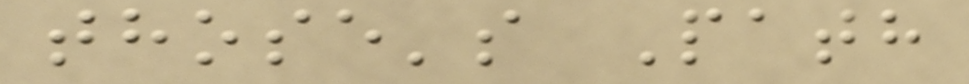those's Path
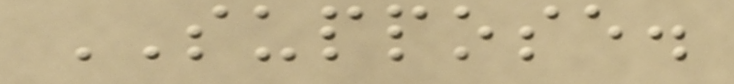SUPPOSE.
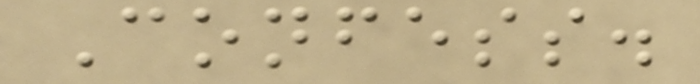Confess.
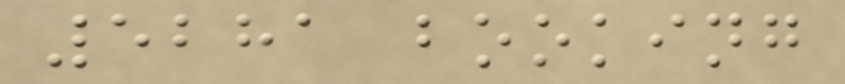5281 booking
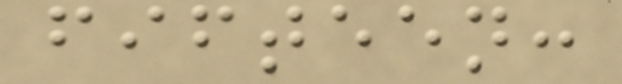fifteen:
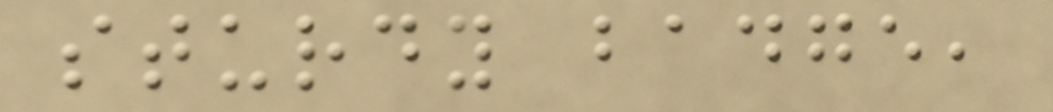sturdy badge,
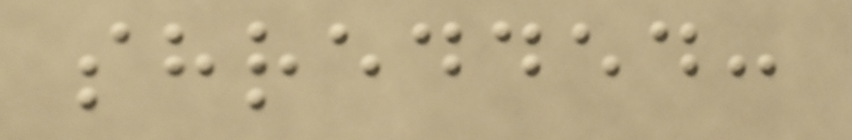shredded:
